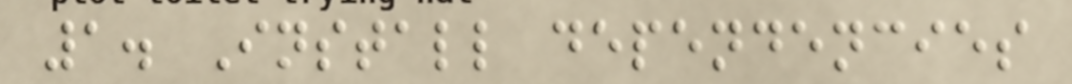1. Install dependencies
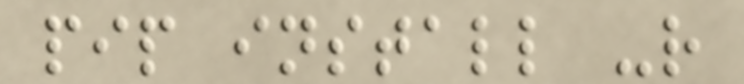pip install -r
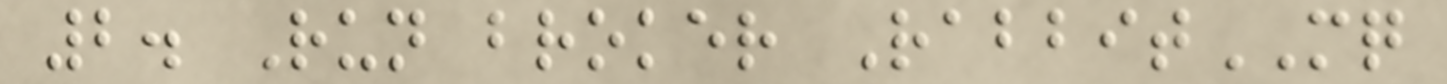2. Run broker RabbitMQ
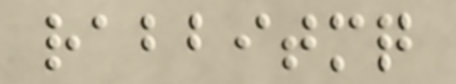rabbitmq
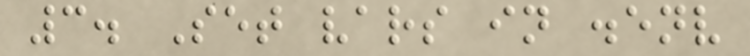3. Set vars in .env
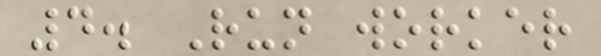4. Run worker
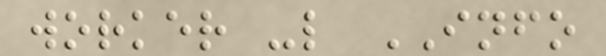worker -l INFO
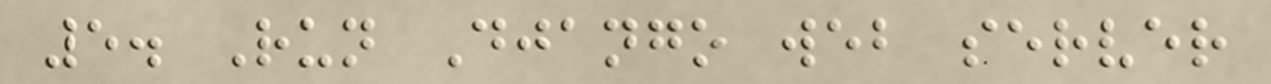5. Run Django web server
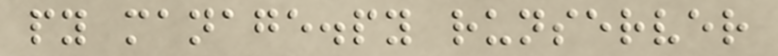py manage.py runserver
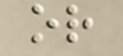or
